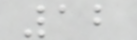12
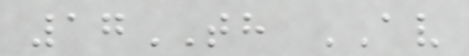17TH AV
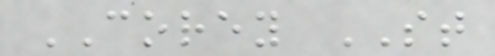COREY ST
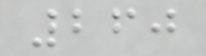260
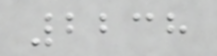2238
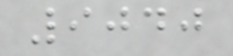9040
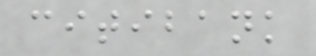citibank
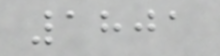1801
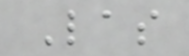Las
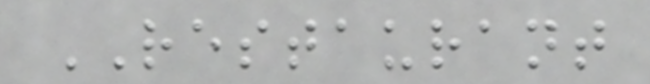RESTAURANT
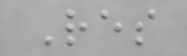Res
